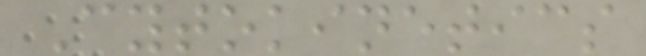Cytokinetics
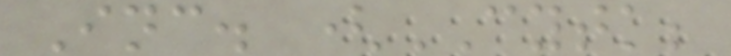Inc. (CYTK;
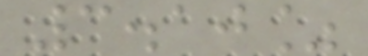3.10%
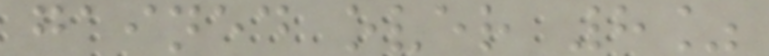gained over 8%
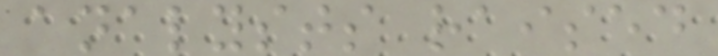analysts raised
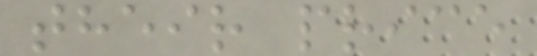their price
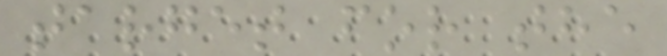target for the
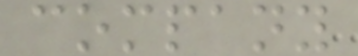company
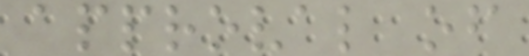approval of
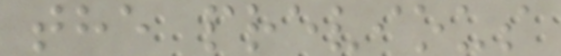the previous
